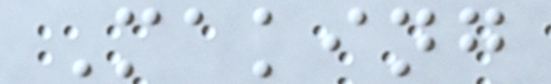Making
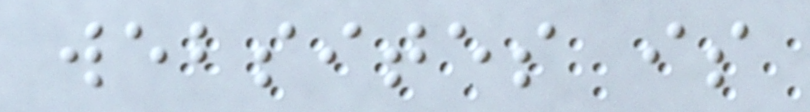websites is
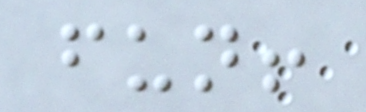fun!
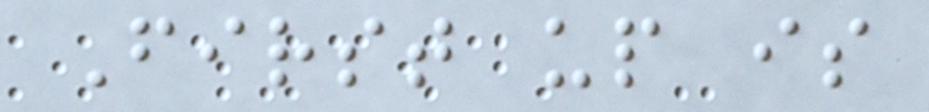First up is
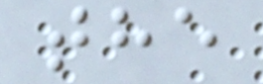the
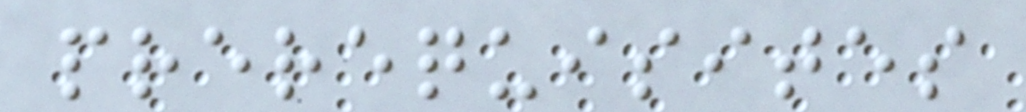prerequisites
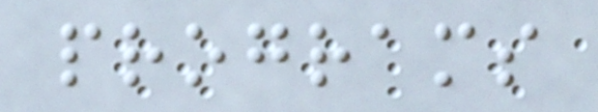programs
